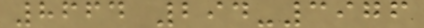8664 294-3976
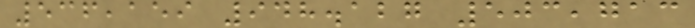536,159 948.127 503,713
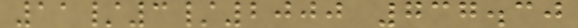11/3/2000 737.30
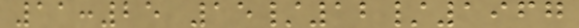11:25 15/12/1967
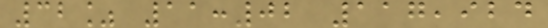32% 11:02 117,924
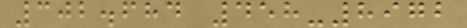302.684 458-8972
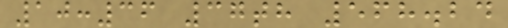10:36 37th 568.24
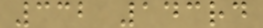332 143rd
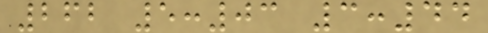262 5:03 3:44
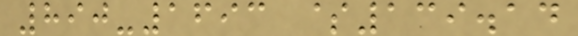890-1693 $139.14
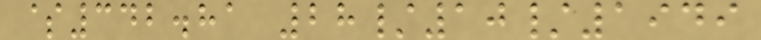$342.81 28/10/1949
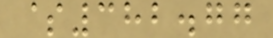$382.77
